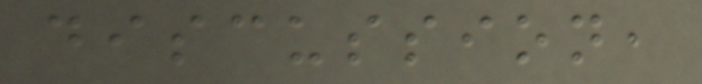discussion,
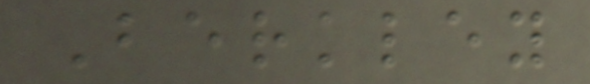Berkley
